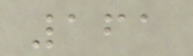161
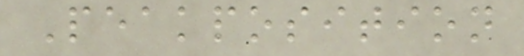Peakposition
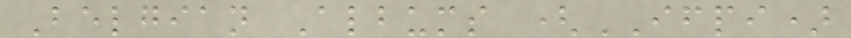Belgian Albums (IFPI)
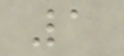1
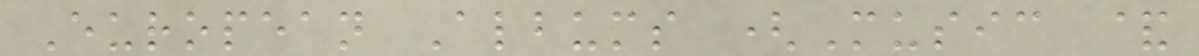European Albums (Music &
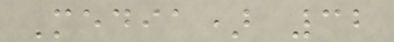Media) 32
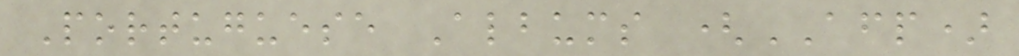Portuguese Albums (AFP)
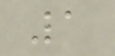1
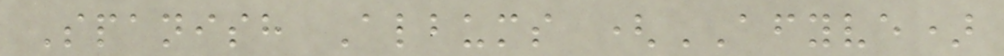Spanish Albums (AFYVE)
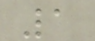1
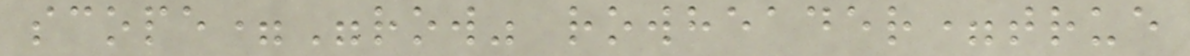scope="row" rowheader=true
